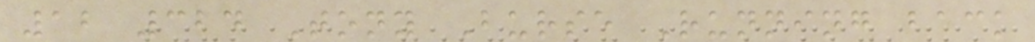12 324 Tony Burse Running back
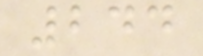244
